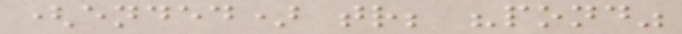(ended) tr; "pond"
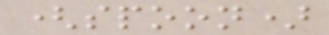(spoon)
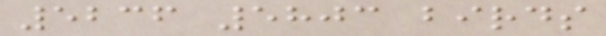5236 5803 birds
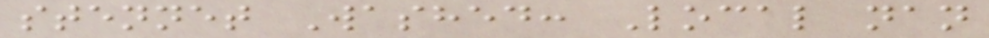stennet Washed: Local nan
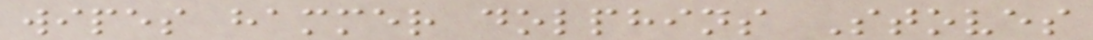wipes hammer dolphins Stoves
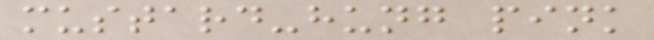mustard-hung pink
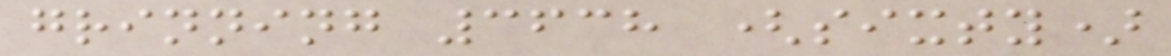grinning 3638 (sixty)
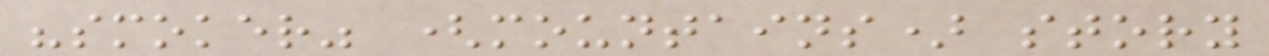"smoker" (mountains) story
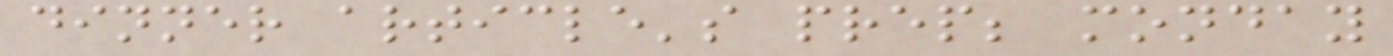dinner article's prep; monday
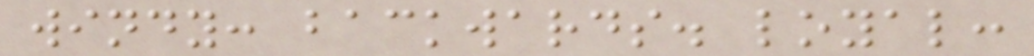windy: backwards. loyal:
